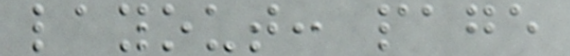layout: page
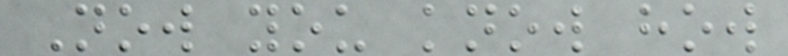Now you know how
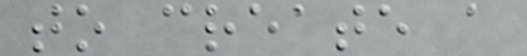to create a
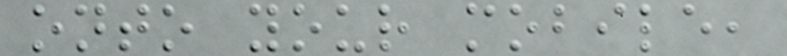onto your mobile,
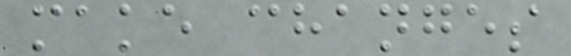make changes
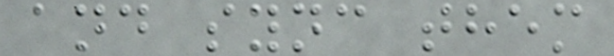and sync them
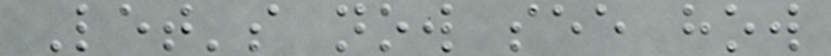Let's now see how
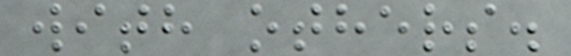with others.
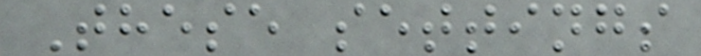These settings
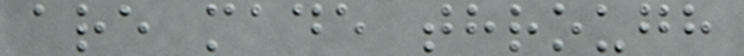are made through
